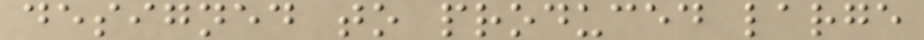designed to produced large
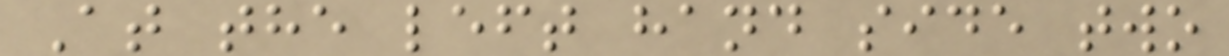At the left hand side two
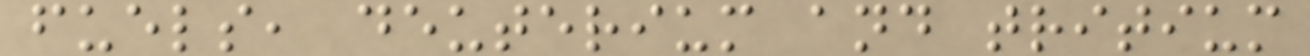fuels, deuterium and tritium
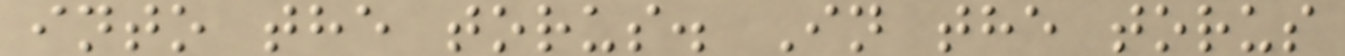into the torus. In the torus
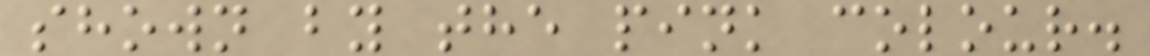shown by the pink colour.
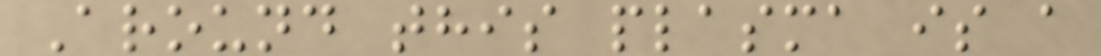Around this plasma is a
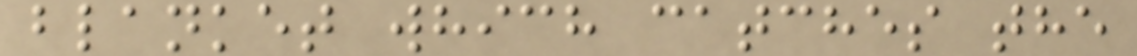blanket which catches the
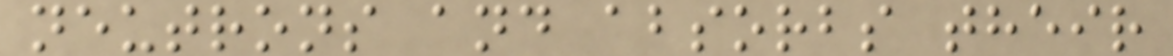neutrons and absorbs their
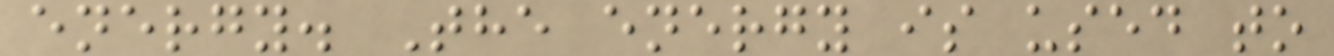energy. The energy is used to
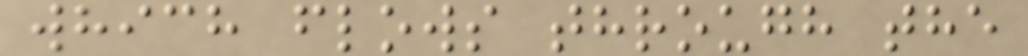which flows through the
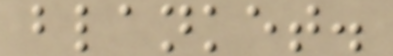blanket.
